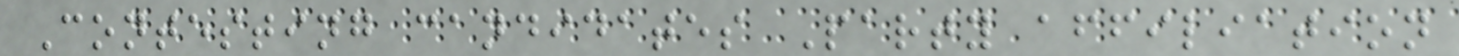Contesting candidates Party affiliation
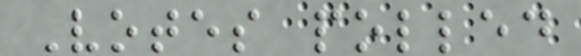Votes polled
